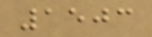1503
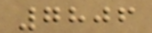7806
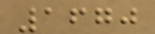1670
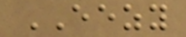EEZY
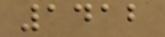1412
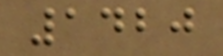1420
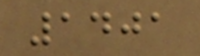1401
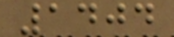1404
